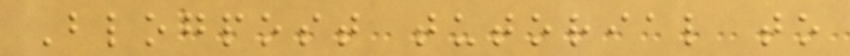Blogpost tutorial to
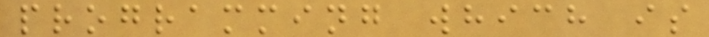programming which is
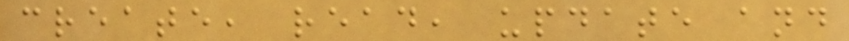create, read, update and
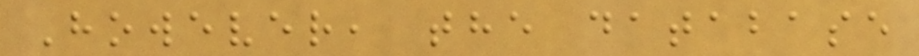However, the database
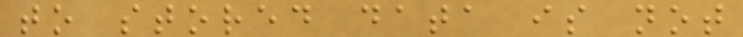to stored data is not
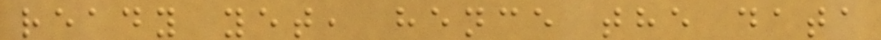ready yet, hence the data
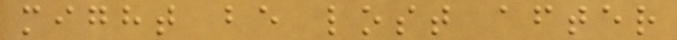might be lost after
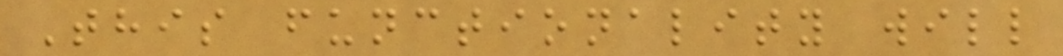This functionality will
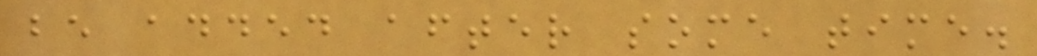be added after some time.
